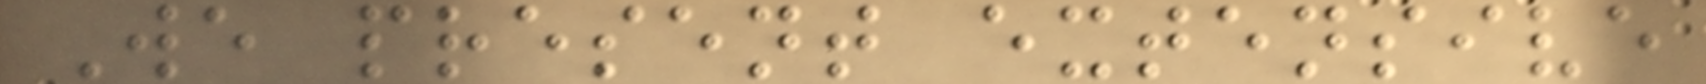We present extensive
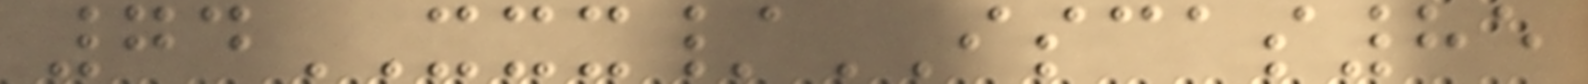74XXX/ISCAS85
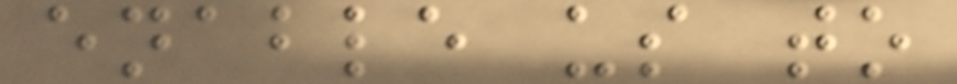enable us to
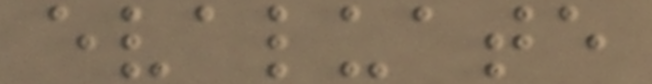evaluate
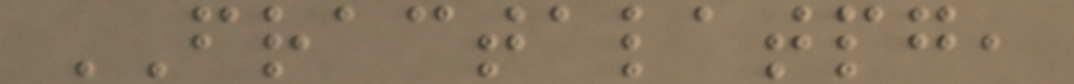FRACTALATPG,
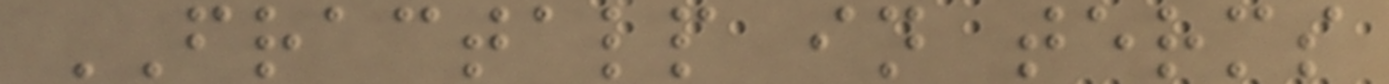FRACTALP in terms
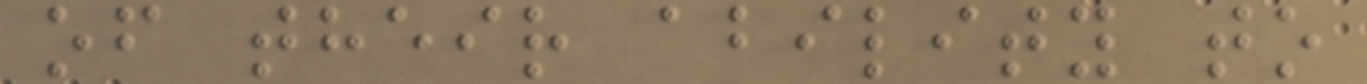of their ability to
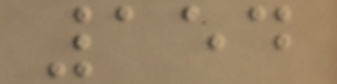154
